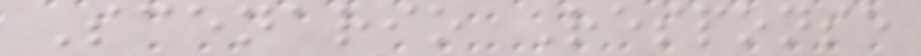Scenario Response
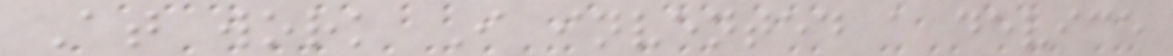At work I invented a device
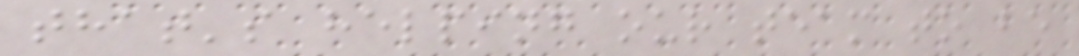that's helping our team to be
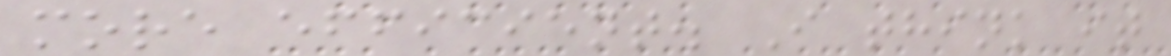more efficient. I think it
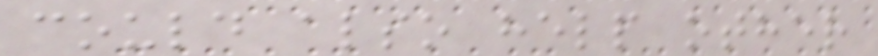could also help other
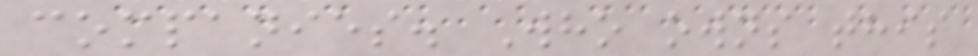companies. Who owns this
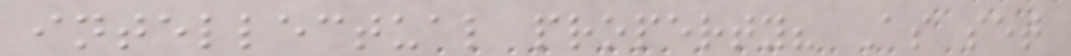intellectual property? As set
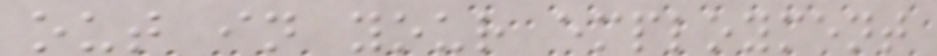out in your employment
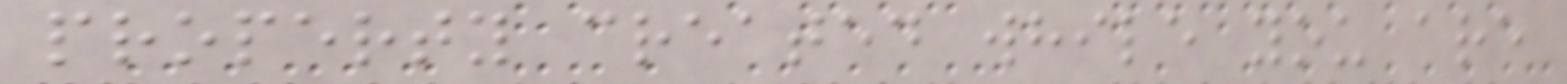property created while you are
